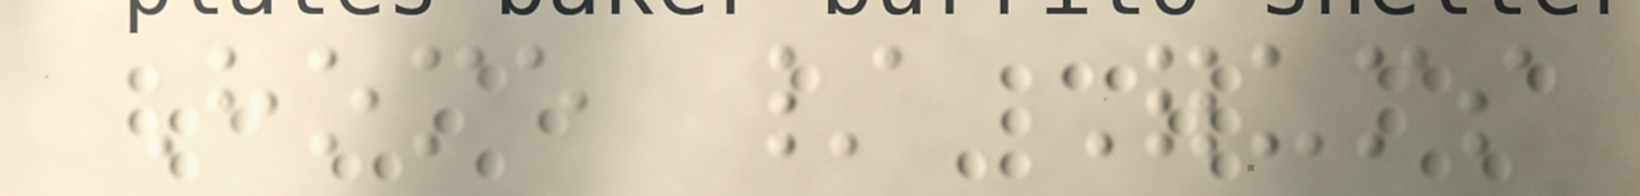Home / Forums
